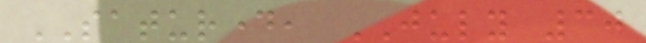SATURDAY, JULY 30
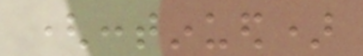(continued)
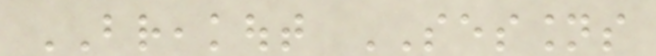BREAKOUT SESSIONS
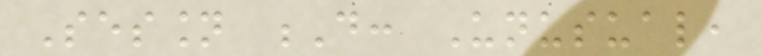Session D: Unusual,
